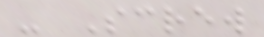- Screw
